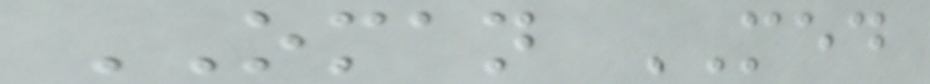OMAN MED
